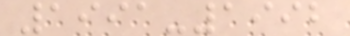1991-1992
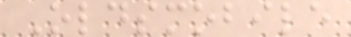Oldsmobile
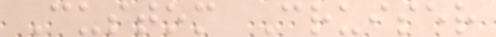Custom Cruiser
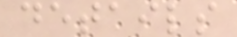details
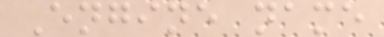Engine name
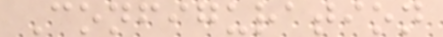Configuration
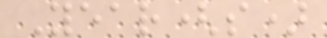Year(s)
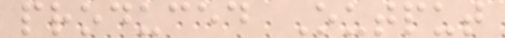produced Output
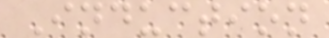Induction
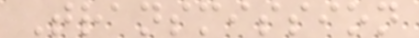Transmission
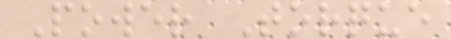Power Torque
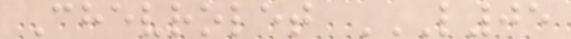Chevrolet L05
